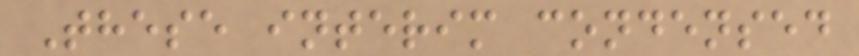These interim condensed
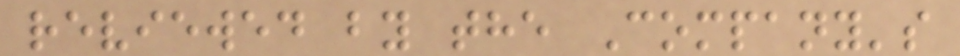reviewed by the Company's
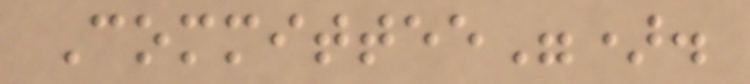Committee").
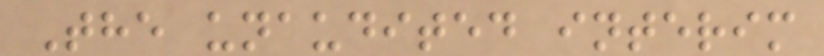The unaudited interim
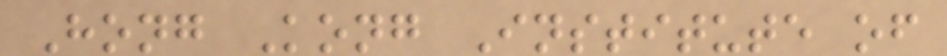Hong Kong Institute of
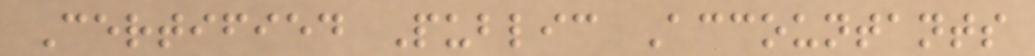Certified Public Accountants
